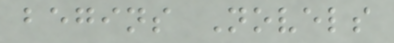begins Novels
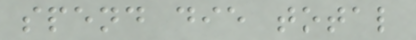spend die total
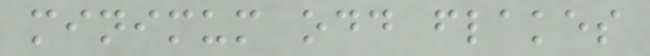minimum odd flakes
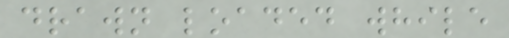drawn loaded while
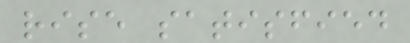rise satisfied
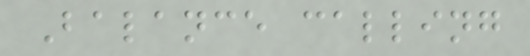Balance calling
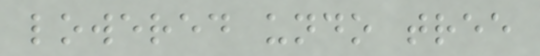lowered undo tree
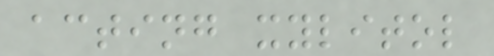acting xylitol
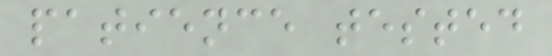patience tested
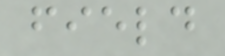field
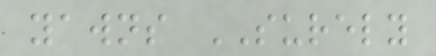yawns SURELY
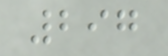297
